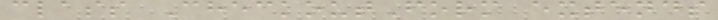class CheckoutForm extends
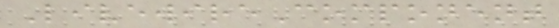LivewireComponent
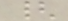{
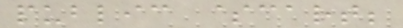public $cart;
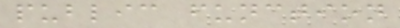public function
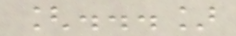[...]
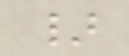}
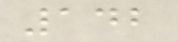142
